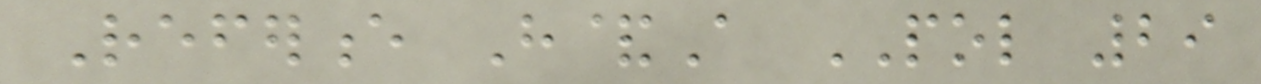Reference H&A POL 29
